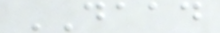DAAD
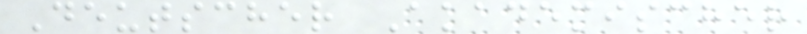Deutscher Akademischer
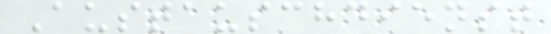Austauschdienst
